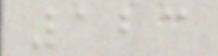123
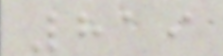819
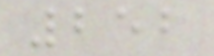252
